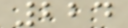224
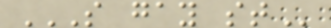S GAY ST
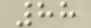88
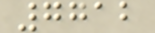7712
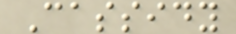Cassidy
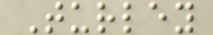Turley
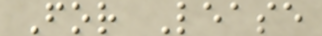For Lease
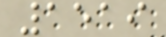1519
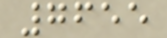7655
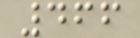466
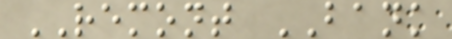REMONT BANK
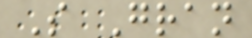S Gran
